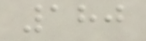180
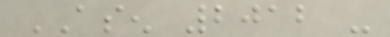ASEN 2012 -
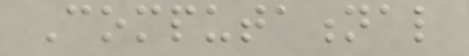Computational
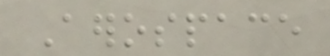Aerospace
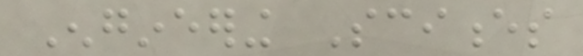Engineering Sciences
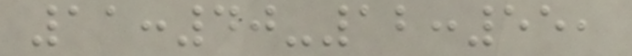11:40-12:55,
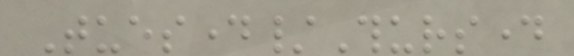Tuesday/Thursday
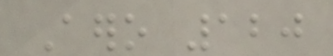Aero 120
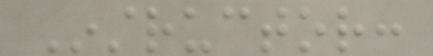Instructor:
